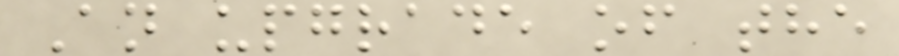An upgrade of the
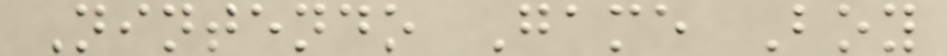Nintendo Game Boy
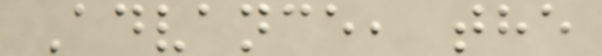Advance, the
